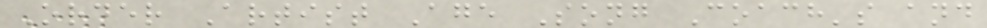Order Artist Age Song Coach's and
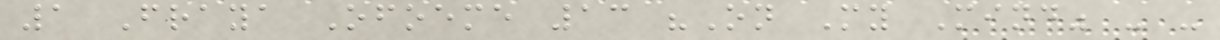1 Fraya Ofoeme 13 "On My Mind" - -
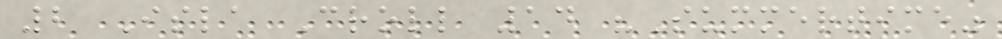2 Isla Croll 14 "Summertime"
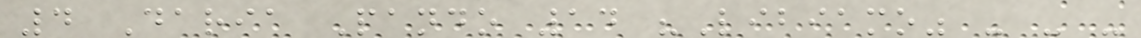4 Daria Pando 14 "Libiamo" - - -
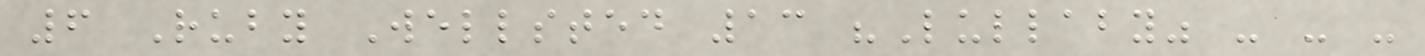6 Ruby Wellsted 13 "Lullaby" - - -
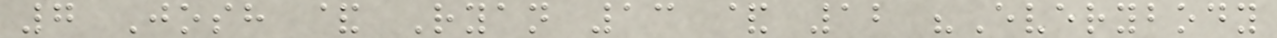7 Josh & Ryan 13 & 12 "Everybody
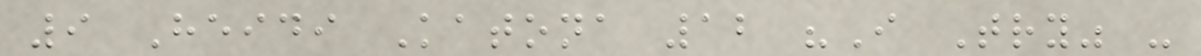9 Heidi Katona 12 "I Try" -
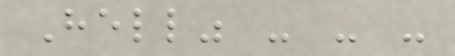Hell" - - -
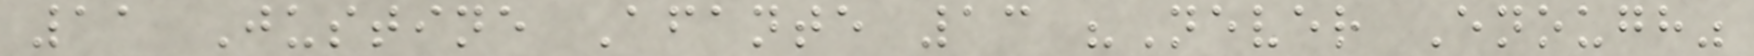11 Justine Afante 13 "Never Enough"
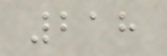218
